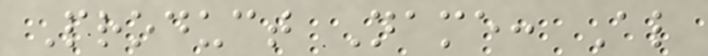Product Name: Al
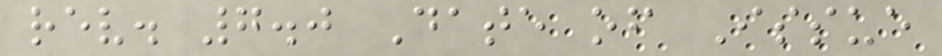rev. 7.0 Date of Issue
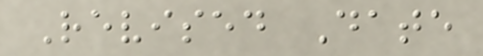Revised Date
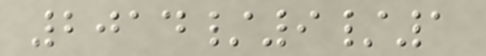2014/9/1
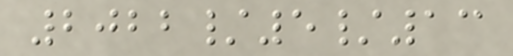2022/5/13
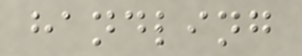handling
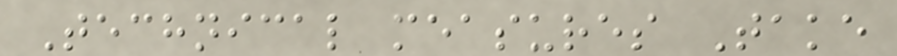Technical measures Take
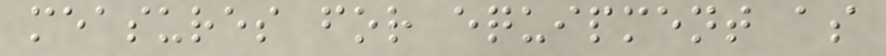measures for equipment as
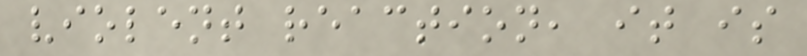violent reaction, it is
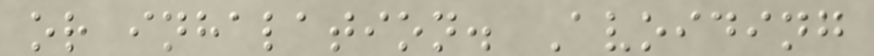or inhalation. Avoiding
